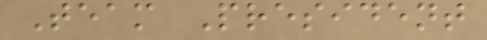Team President
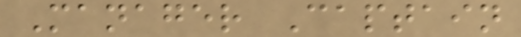Manager Captain
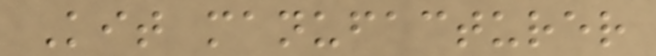Kit manufacturer
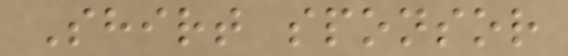Shirt sponsor
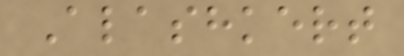Alashkert
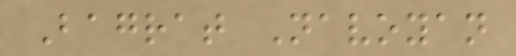Bagrat Navoyan
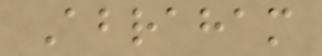Abraham
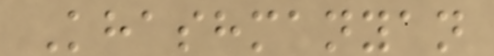Khashmanyan
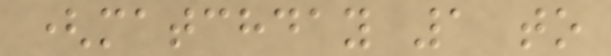(matchday 1 to
